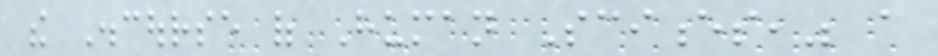the Discourse of Human Sciences," a
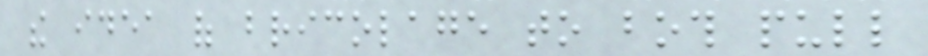the idea of bricolage to both pull
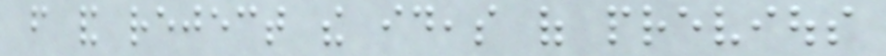from and reject the ideas of previous
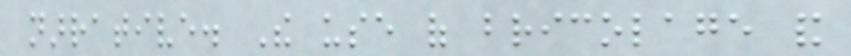narrative. The use of bricolage and
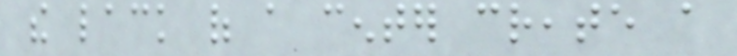the lack of a center create a
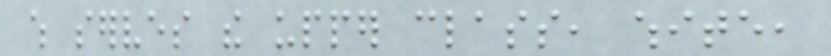which serves the upper class, white,
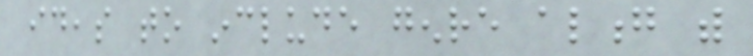ideas to include genre along with
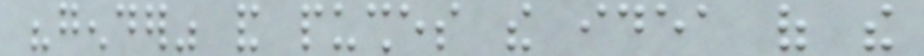"gender" and pushes the idea of the
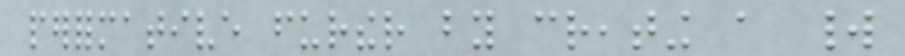performative further by creating a world
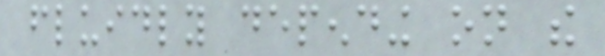fluidly depending on the
